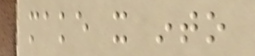make it into
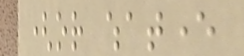(or whatever
